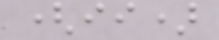(ii)
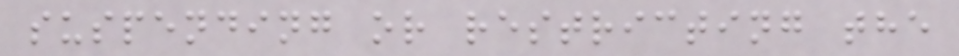suspending or restricting the
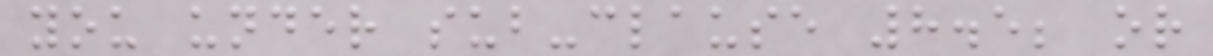you under sub-clause 8.5; or
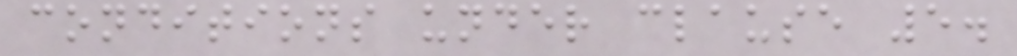conditions under clause 5.
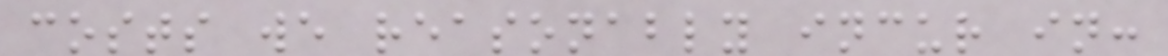costs we reasonably incur in:
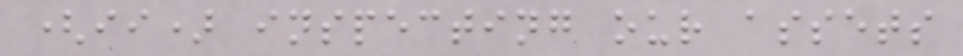(ii) inspecting our assets
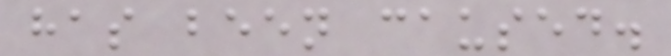has been caused.
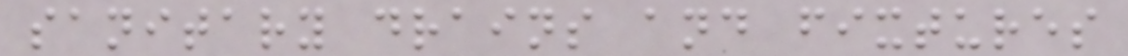sanitary drains and fixtures
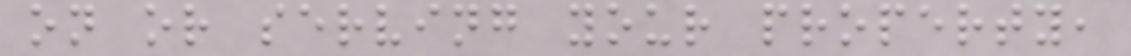on or serving your property,
